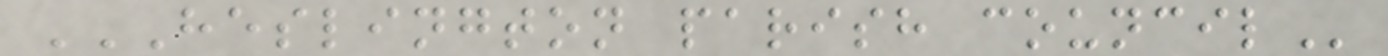HESLINGTON PARISH COUNCIL
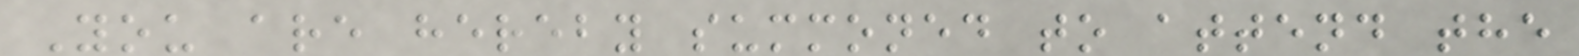You are hereby summoned to attend the
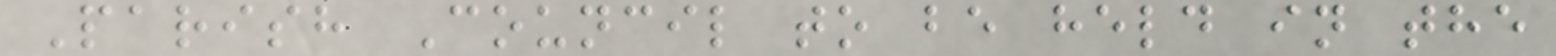Parish Council to be held in the
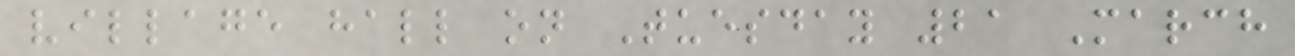village hall on Tuesday 21 March
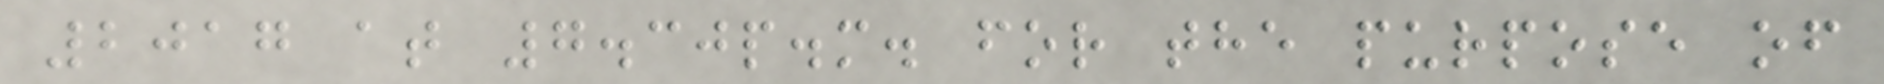2017 at 7.30p.m. for the purpose of
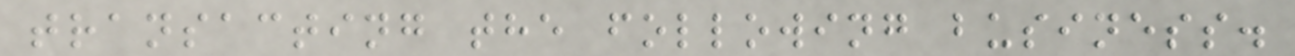transacting the following business.
